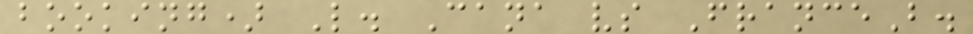booking) L. Cana vs FranceB.
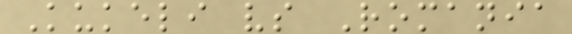Kukeli vs Romania
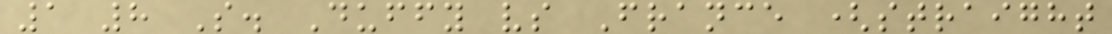1 8 S. Duffy vs France (straight
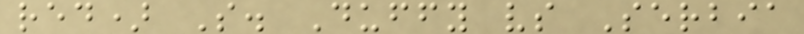red) S. Duffy vs Serbia
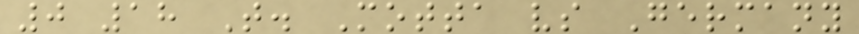0 18 T. Motta vs Germany
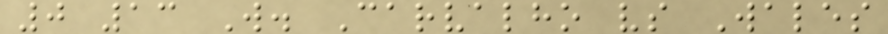0 13 W. Carvalho vs Wales
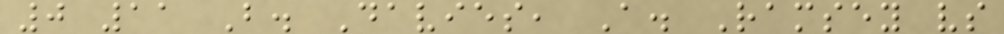0 11 B. Davies, A. Ramsey vs
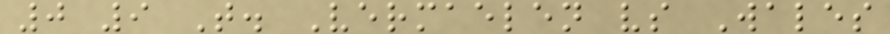0 9 T. Vermaelen vs Wales
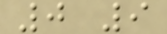0 9
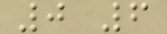0 6
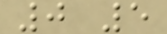0 5
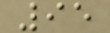95
